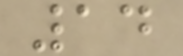14
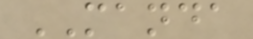MANDA
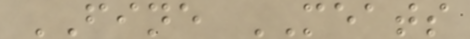FINE MEATS
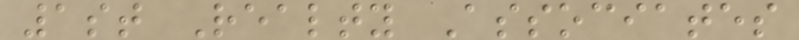1st Realty Associates
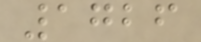1726
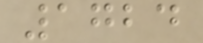1724
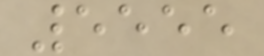5555
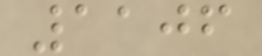1106
